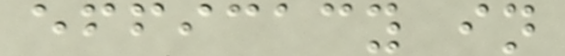efficacy in
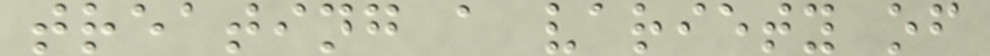treating a variety of
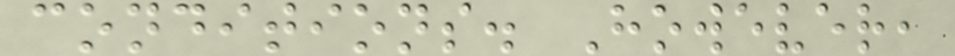conditions. However,
